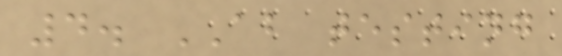4. AB testing
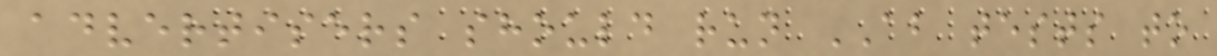advertisers should run AB tests to
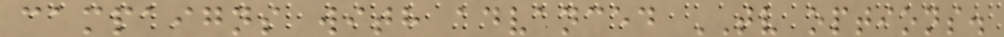campaigns with advanced TV options.
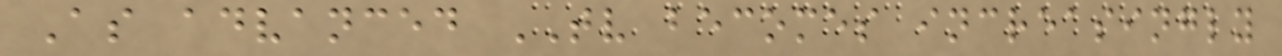As advanced TV becomes increasingly
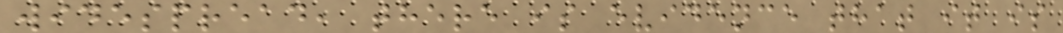widespread, there is evidence that it is
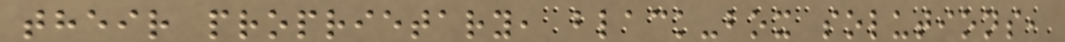their proprietary, black-box solutions,
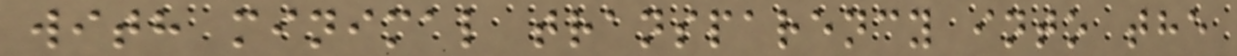with minimal transparency into the
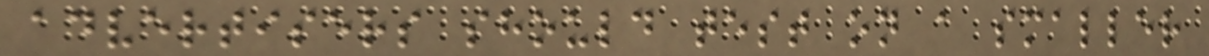advertisers should test on a smaller
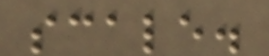scale.
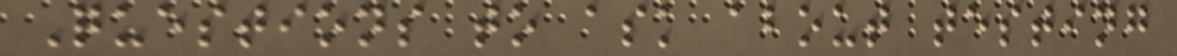Questions to ask about testing
